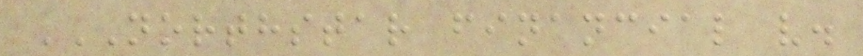NORTHSTAR FINANCIAL V.
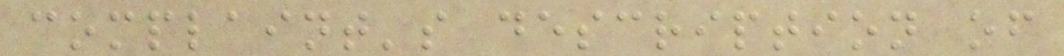complaint's description of
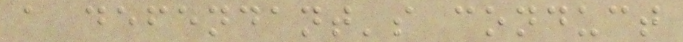a defendant's conduct
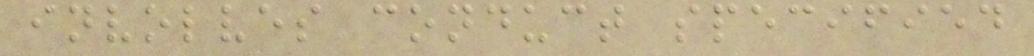involves conduct specified
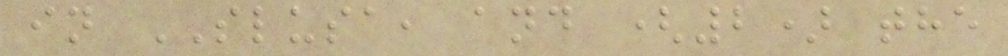in SLUSA, and (2) the
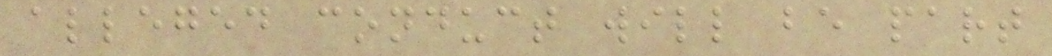alleged conduct will be part
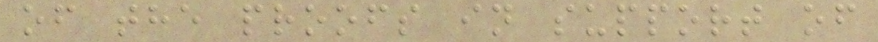of the proofs in support of
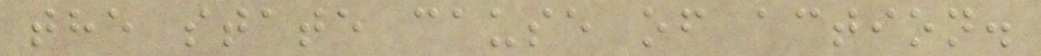the state cause of action.
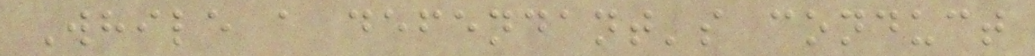While a defendant's conduct
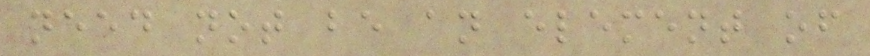need not be an element of
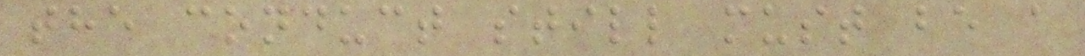the conduct still must be a
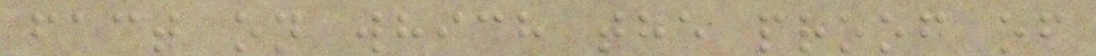fact on which the proof of
